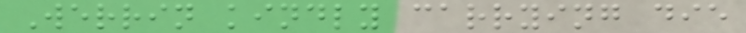Werrin kindly carrying die
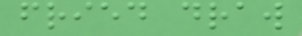fried draw
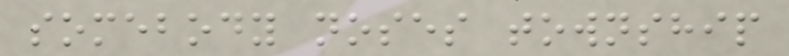somebody noses township
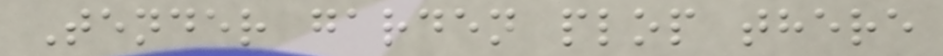Tender garden plop there
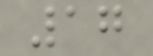17
